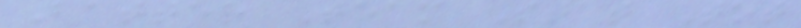Batter Team Stat Tot
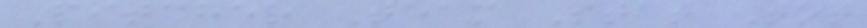Pitcher Team Stat Tot
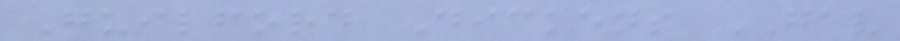Guilford Dickens GAV
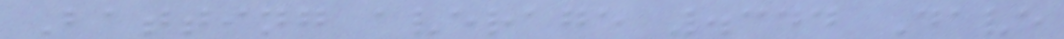Batting average .344 Dave
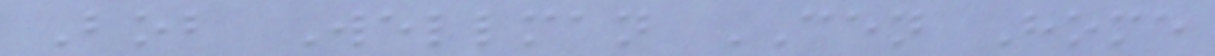Bob Wellman CEN Home
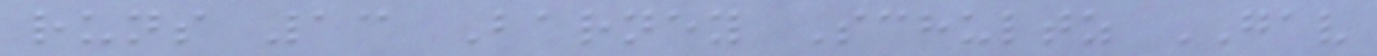runs 13 Barney Schultz GAV
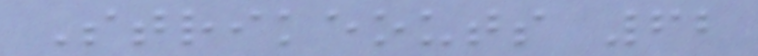Strikeouts 62
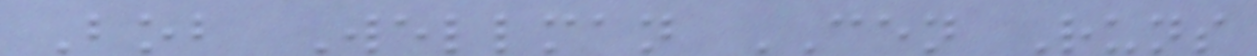Bob Wellman CEN Runs
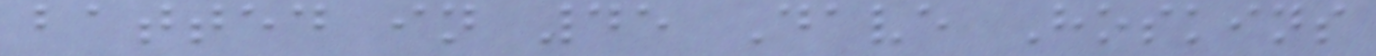batted in 45 Dave Hoskins
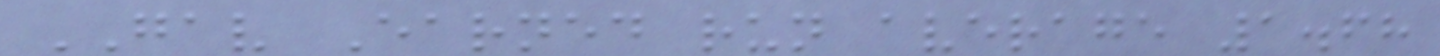GAV Earned run average 1.68
